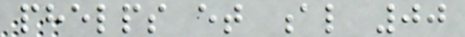phelps et al 00
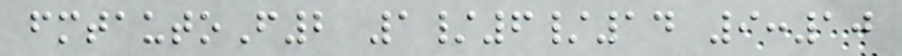fmtautoF2 1/6/14 9:10
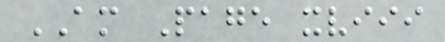AM Page xviii
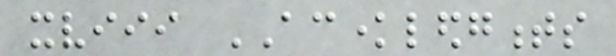xviii ACKNOWLEDGMENTS
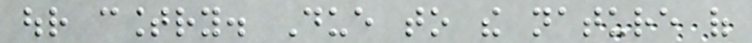our country. Due to the nature of
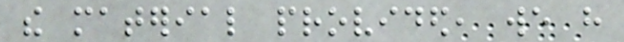the material provided, we have
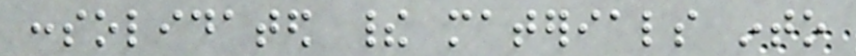consolidated their materials into
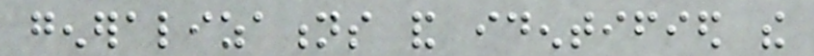generalizations and identified the
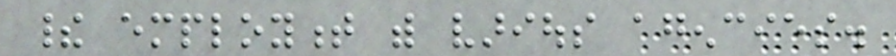their employment with various agencies.
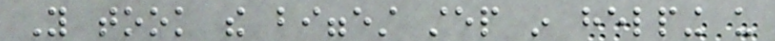You took the biggest step in helping us
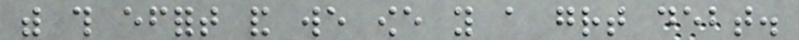with this effort and we owe you a great debt.
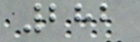282
